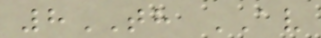8TH AV
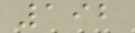192
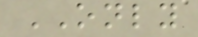ONLY
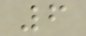6
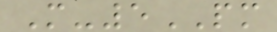M-5PM
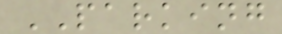PARKING
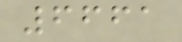6661
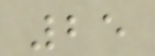25
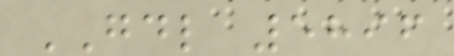GDL 5896
